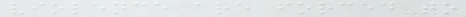violence are forced to
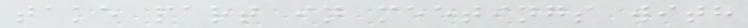take part in meetings with
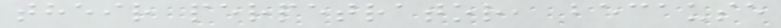their perpetrator, because
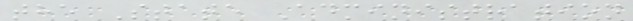the State Administration
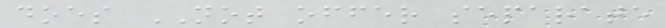does NOT offer separate
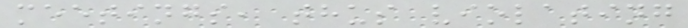meetings, thus violating
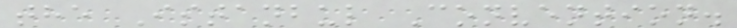the Istanbul Convention.
